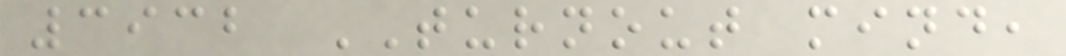3932 TURNOUT mind,
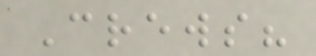Crews?
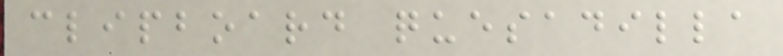clipboard quesadilla
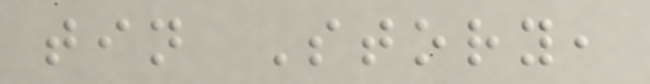tin Story,
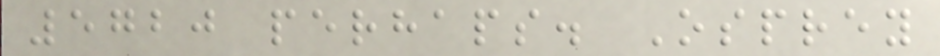5720 perhaps. Osprey
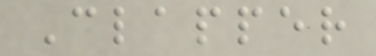Clapper
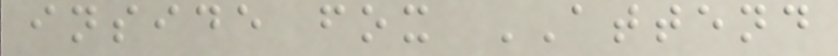inside fox ATTEND
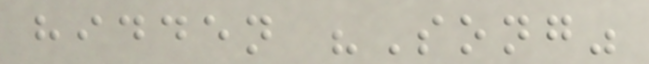hidden "Song"
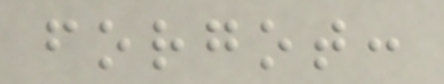forgot:
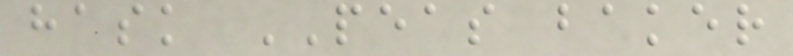hask PEAS baker
